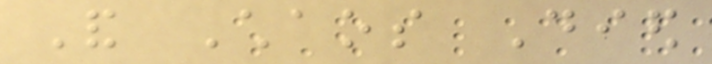And Chaos Died
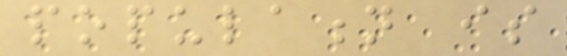population is
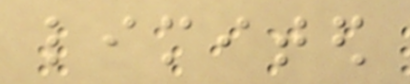limited
